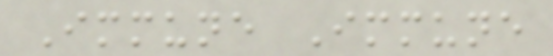Immune Immune
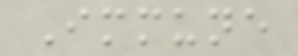Immune
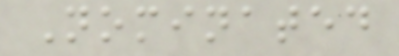Nominated
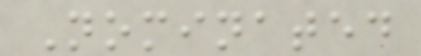Nominated
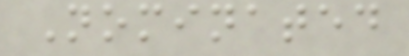Nominated
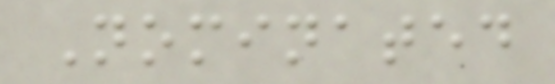Nominated
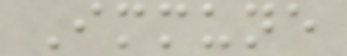Immune
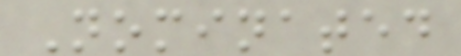Nominated
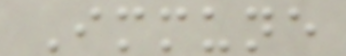Immune
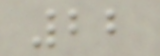22
